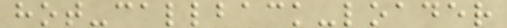hot-callback-loader
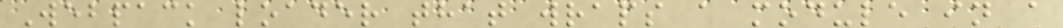Webpack loader that wraps a module in a
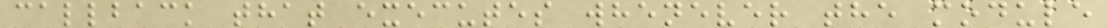callback that executes whenever the module
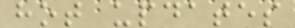hot updates
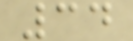34
